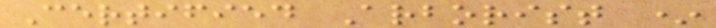Certified Arborist *
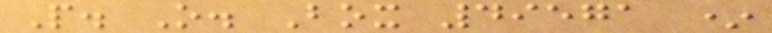P. O. Box 49571 *
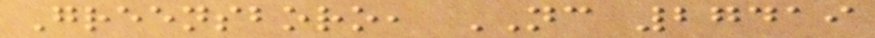Greensboro, NC 27419
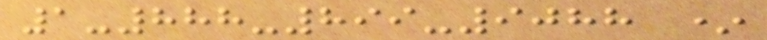1-888-899-9088 *
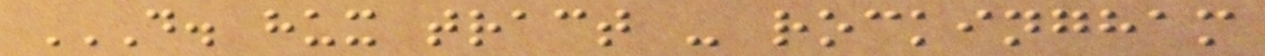D. HUX TRACT - ROCKINGHAM
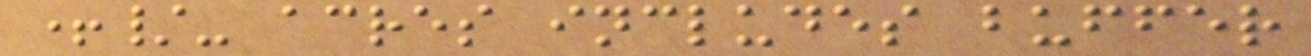+/- acres includes buffer
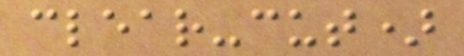clear-cut)
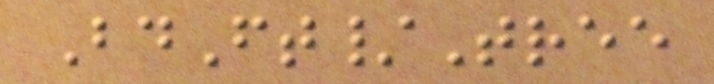BdFt/Tree
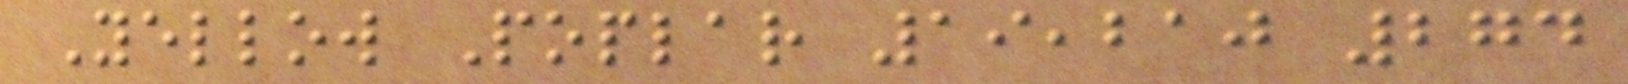Yellow Poplar 19,210 274
